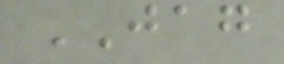JAG
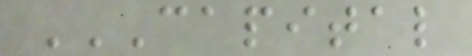CAPITAL
